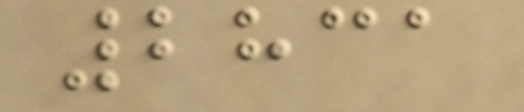2831
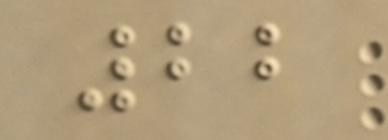22
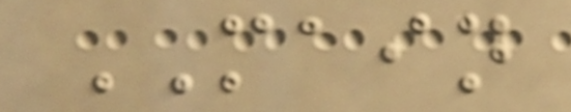MAIN
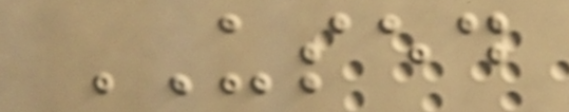USED
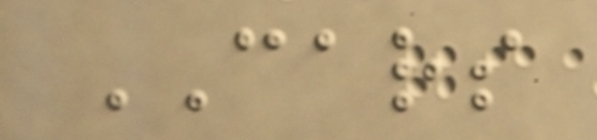CARS
